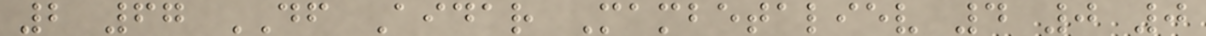2 67 DF Aidar Mambetaliev 4 0 0
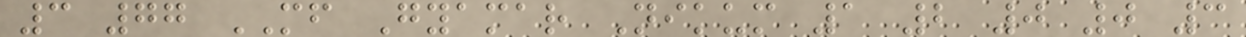3 77 MF Gyamar Nikum 1 2 0 0 3
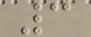3
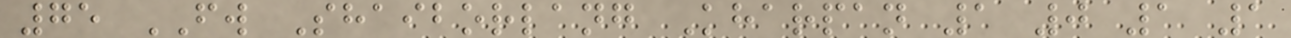75 FW Shaiborlang Kharpan 1 0 1 1
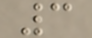3
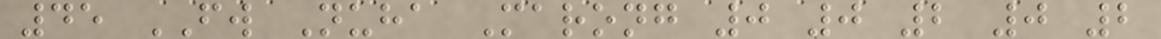45 FW Nuha Marong 0 0 2 0 2
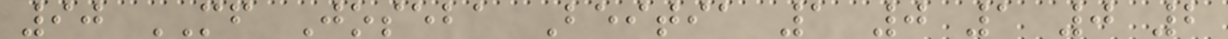90 MF Joseba Beitia 1 0 1 0 2
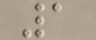1
